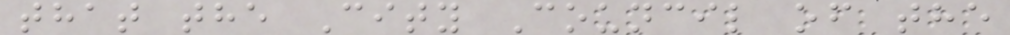that the City Council of the
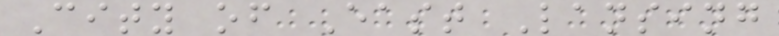City of East Lansing
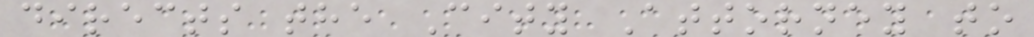directs the City Attorney to
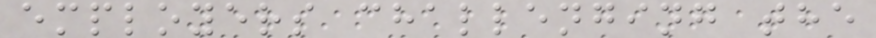employers challenging the
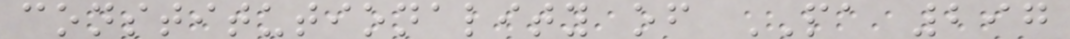constitutionality of PA 297
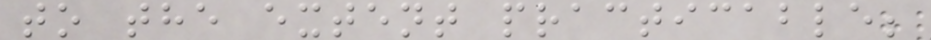to the extent practicable;
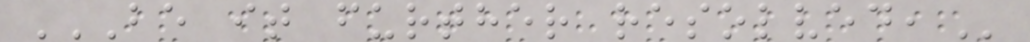BE IT FURTHER RESOLVED,
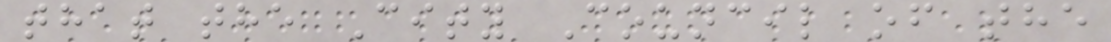that the City Council of the
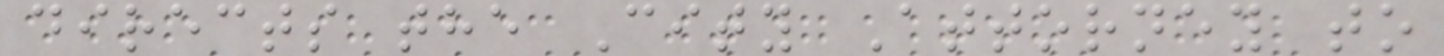directs the City Attorney to
